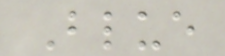Blue
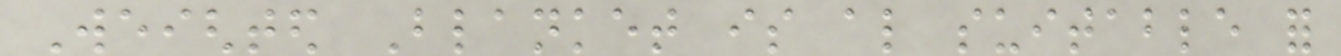Weighted Blanket is also suitable for
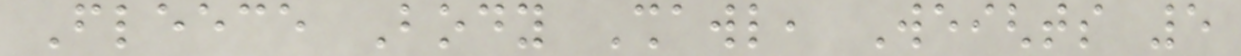Fleece Body Shawl, Weights 5
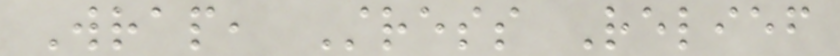Wrap, Stress Relief
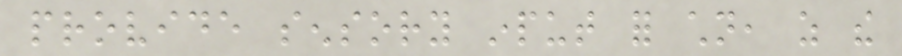provide sensory input for children, as the
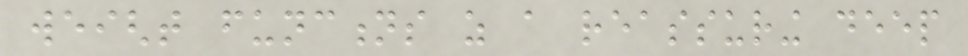weight functions as a reassuring deep
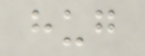hug
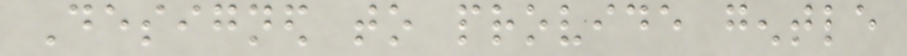Designed to provide gentle
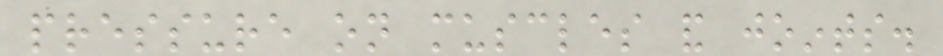pressure on muscles and joints.
